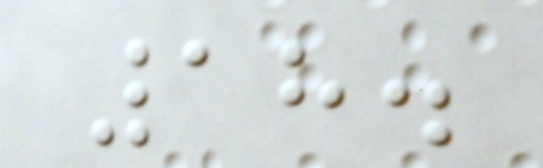18.
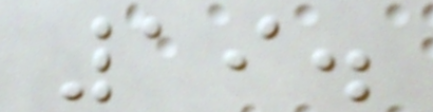19.
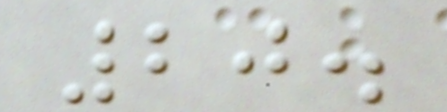20.
